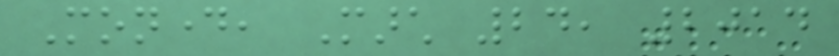Monday, March 24, 2014
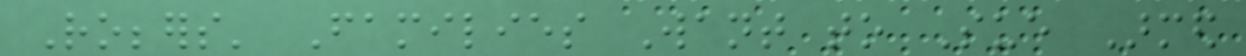Robbers' Families Want to Sue Armed
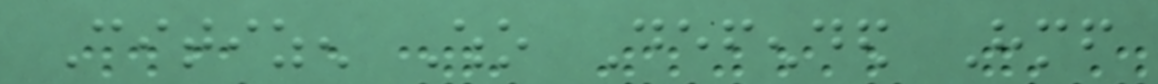Citizen Who Defended Himself
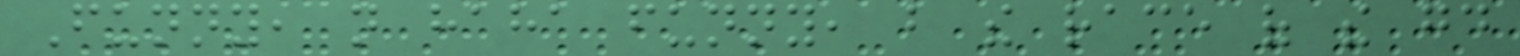Funny, not haha funny, but the race of the good
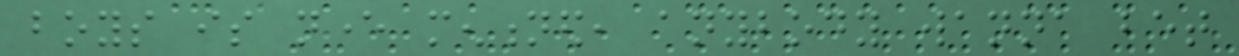boys is never mentioned, anybody wanna bet
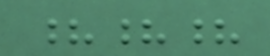???
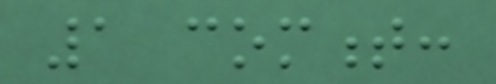1 comment:
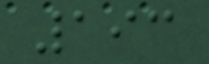193
